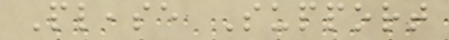Please Support
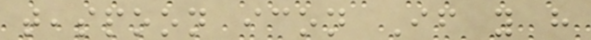teaspoon icon If you have
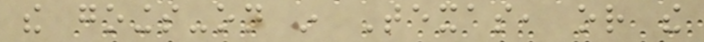the goings-on in Texas, or the
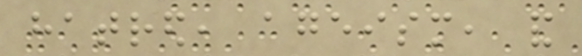hatred, ageism, and
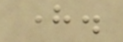here.
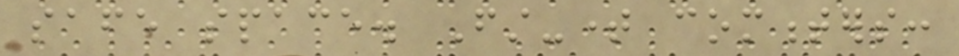safe space. First-time commenters:
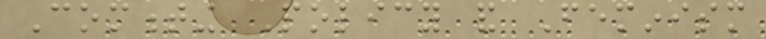Commenting Policy and Feminism
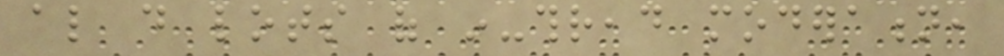also do lots of in-thread moderation,
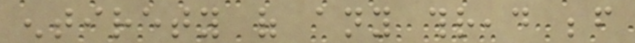entirety of any thread before
